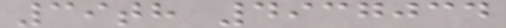39th 4937034
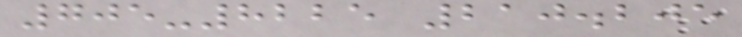705-8225 210.205
